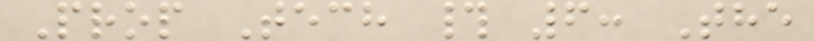Prop Tech # 6: The
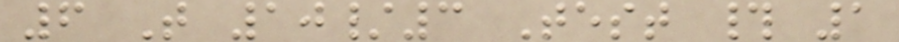6 T 10/3 Test # 1
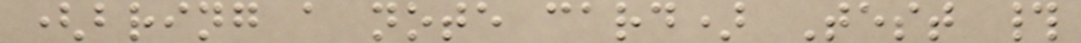(bring a note card) Test #
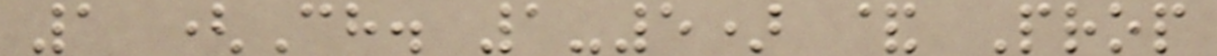1 (Ch. 1-5) & Prop
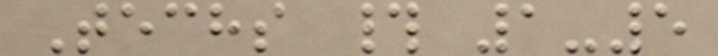Techs # 1-5
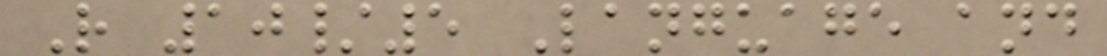R 10/5 Language and
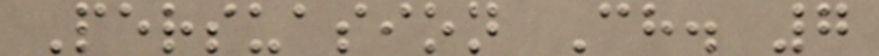Persuasion Ch. 7
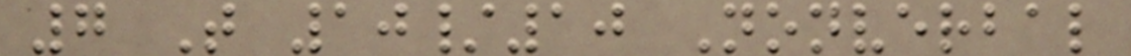7 T 10/10 Nonverbal
